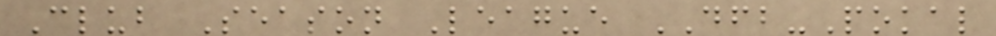Club Season League DFB-Pokal
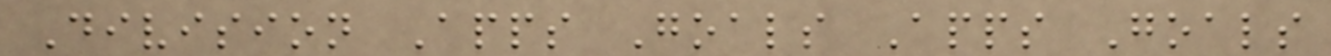Division Apps Goals Apps Goals
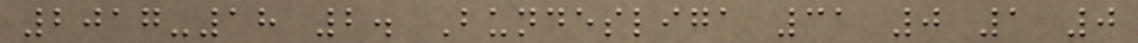2017-18 2. Bundesliga 31 0 1 0
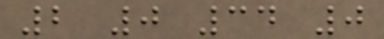2 0 34 0
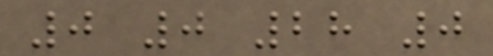0 0 28 0
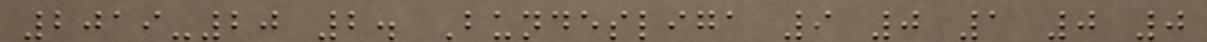2019-20 2. Bundesliga 9 0 1 0 0
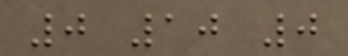0 10 0
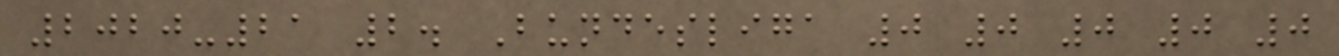2020-21 2. Bundesliga 0 0 0 0 0
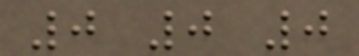0 0 0
